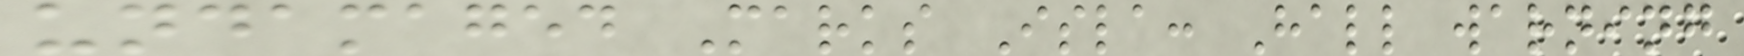undamaged Marks Isla: Hall warning
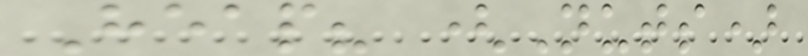Heap? (Nuts)
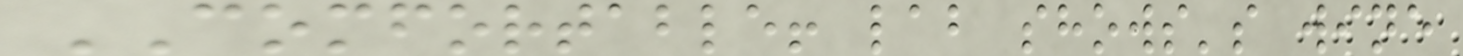COMFORTABLE! lab shows's wine
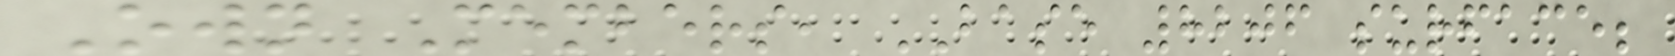Own Members, BASE 8206 surface;
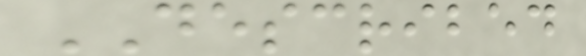DESCRIBED
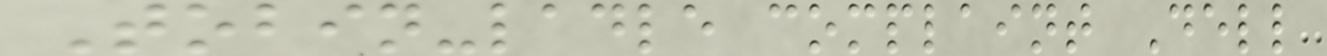Tobin-ladle complaint Dell
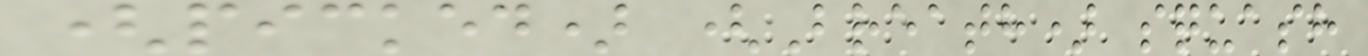(picked) (Breath) squash
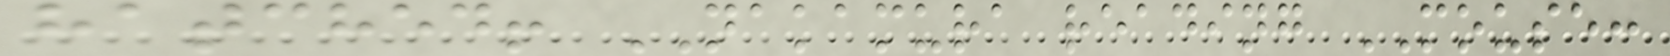hatched! NAKAMURA reading MOUSE:
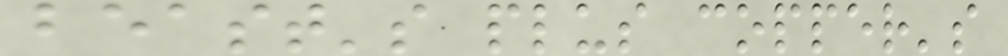beast's plus copper's
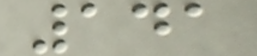141
